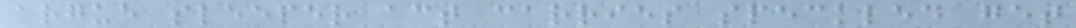argue sleeper act carries speckled get
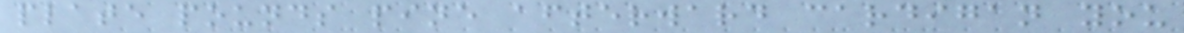plate pounds pine afterward cardigan you
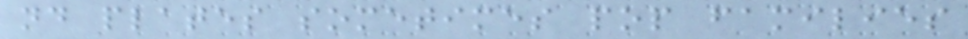nd plates sometimes pop families
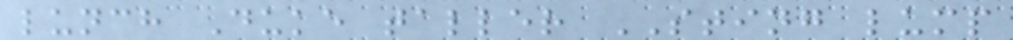lunch Duke taller STING lump
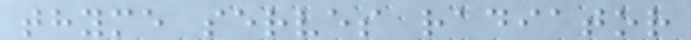thyme serves radiator
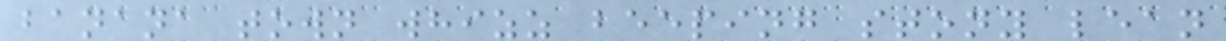banana town whizz beeping stony lean
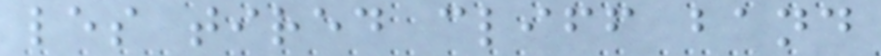les tired cliff band
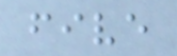five
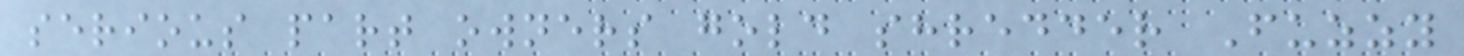serious part owners gold shredder Fuzzy
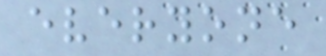everyone
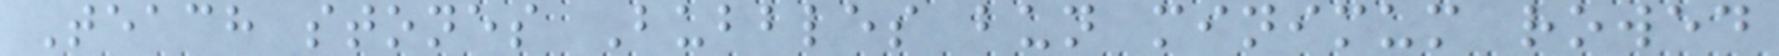Teach stones Bubbles bun minimum rowed
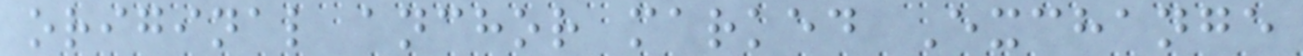original anchor marked Exchange
